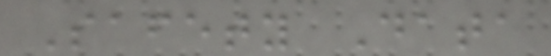Safety Data
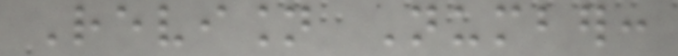Revision Number:
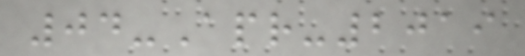04-Apr-2019
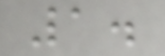1.
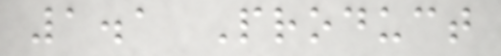1.1 Product
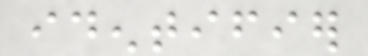identifier
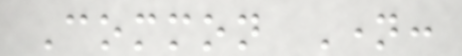Common Name:
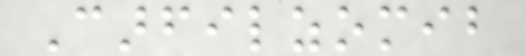Carfilzomib
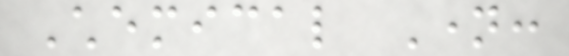Chemical Name:
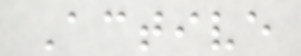Active
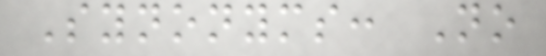Synonyms: No
